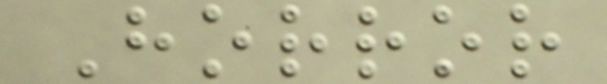Horror
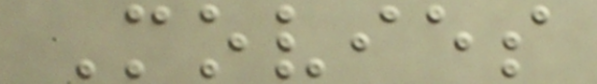Movies
